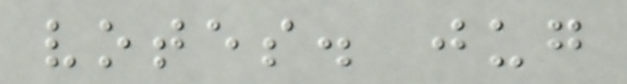votes. jug
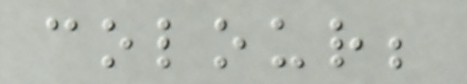colour;
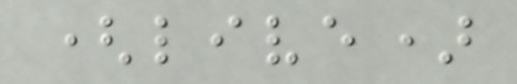(live)
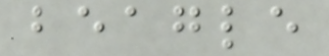beagle
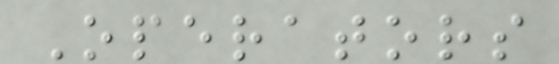Operators
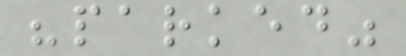"parked"
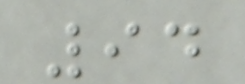94
